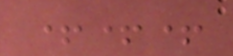+++
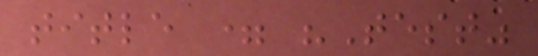title = "Test"
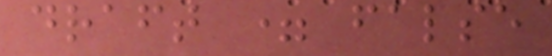draft = false
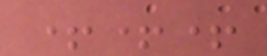+++
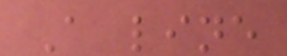A line
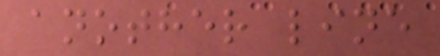another line
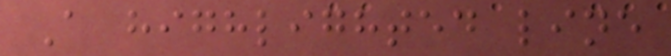A highlighted line
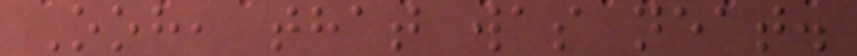Ooh, that was neat.
